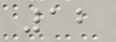12
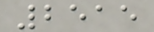2515
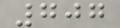707
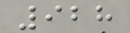928
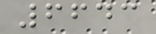6643
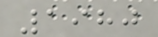1980
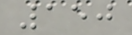150
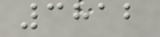3812
